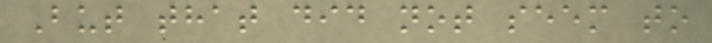But that did not seem to
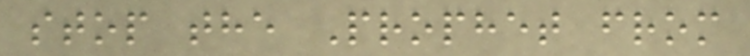stop the Prophet from
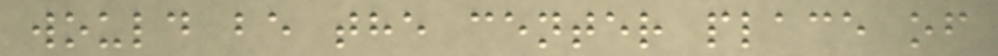would be the center place of
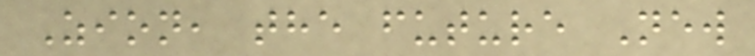Zion, the future New
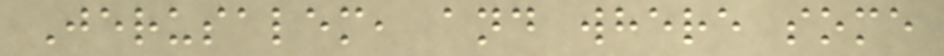Jerusalem, and where some
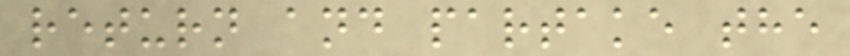return and partake the
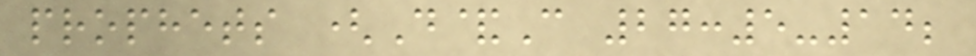prophets (D&C 27:5-14;
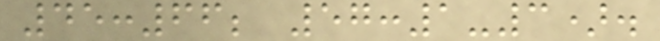45:66; 57:1-3).
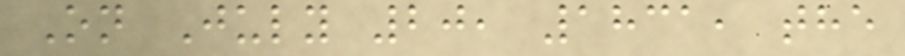On July 20, 1831, the
